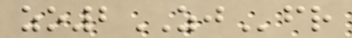zo2ZJfr
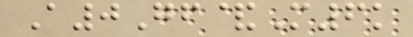A0Gf&M6k
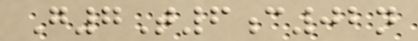G7T6c02n
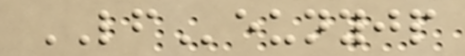LFeunyjp
